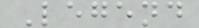Legend
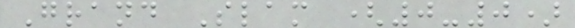Grand Slam (0-0)
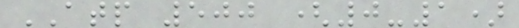ATP 500 (0-1)
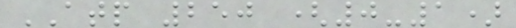ATP 250 (0-1)
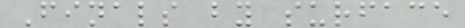Finals by surface
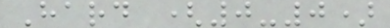Hard (0-0)
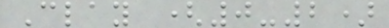Clay (0-2)
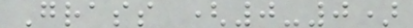Grass (0-0)
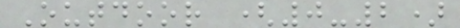Outdoor (0-2)
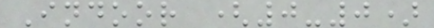Indoor (0-0)
